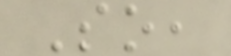So,
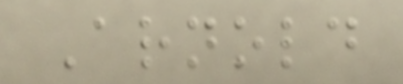Arnold
